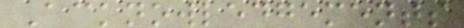Acknowledgements
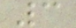3
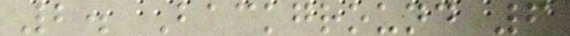2. Background 6
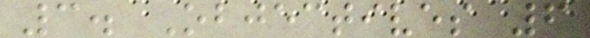3. Objectives 6
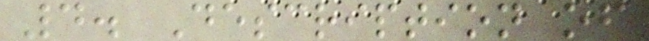4. Description of
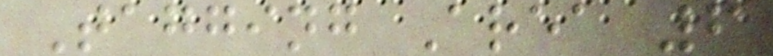Tagging Area 6
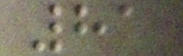81
